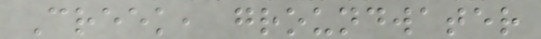Creek, groundwater
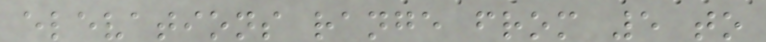elevations range from 5 to
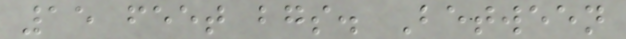15 feet bgs. Between
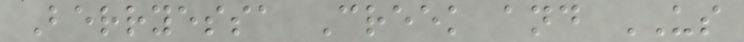Berryessa Creek and US
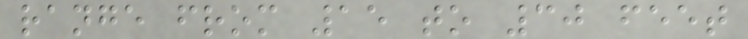range from 15 to 30 feet
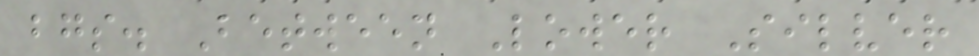bgs. Between Lower Silver
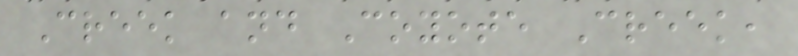Creek and Coyote Creek,
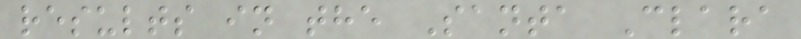results in the Santa Clara
